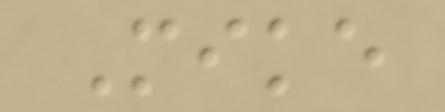Mike
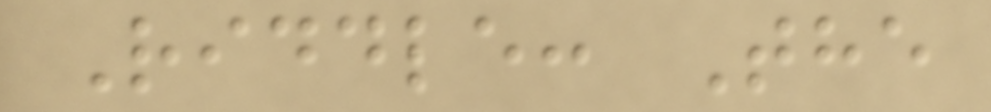Riddle: The
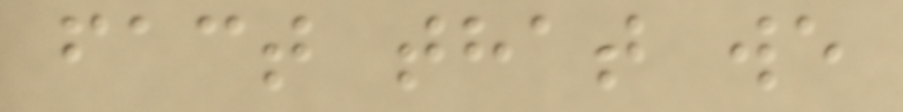fact that we
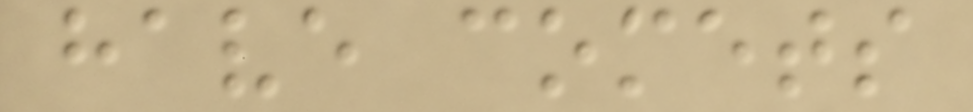have comets
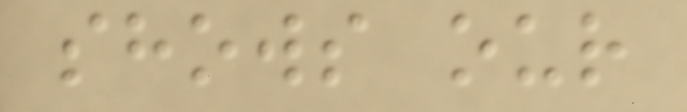shows our
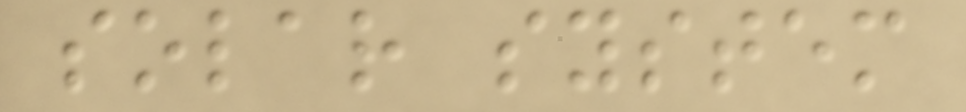solar system
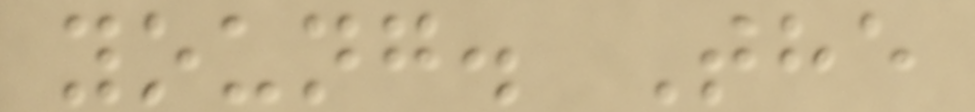young. The
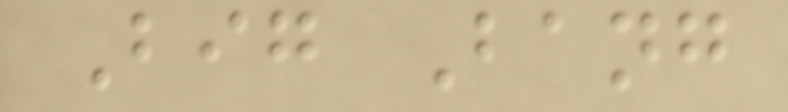Big Bang
